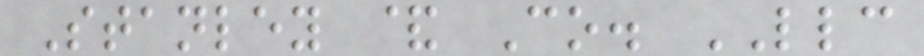Stanley & Co. LLC
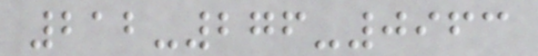212-276-0963
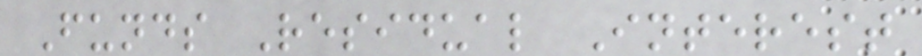Funds Residual Interest
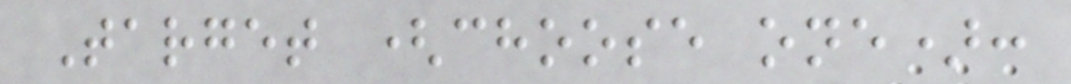Target (choose one):
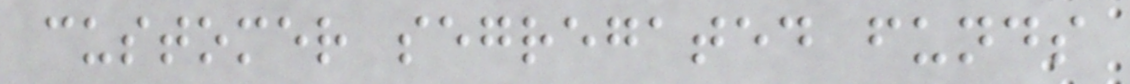customer segregated funds
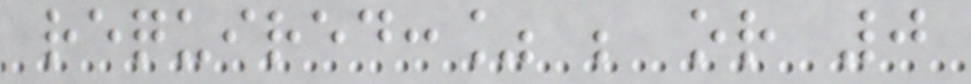required:% ; or 0
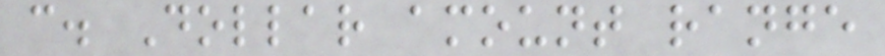c. Dollar amount range
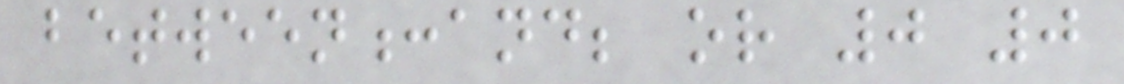between:and; or 0 0
